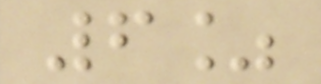6%
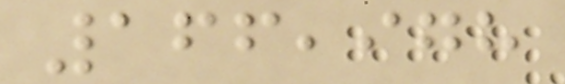166,978
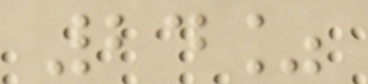24%
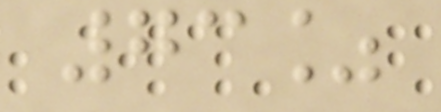73%
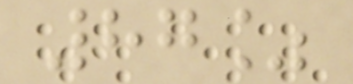87%
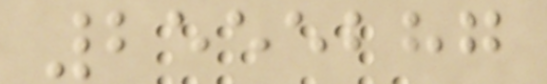2555287
